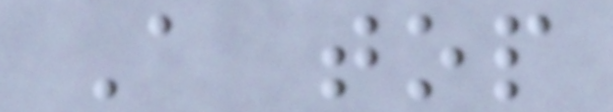A top
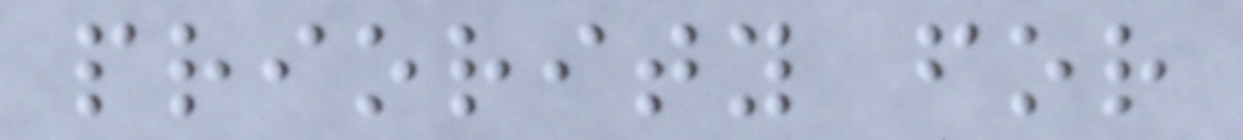priority for
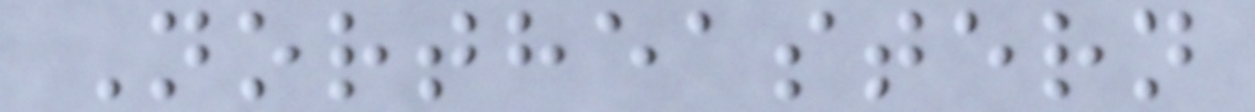Northeastern
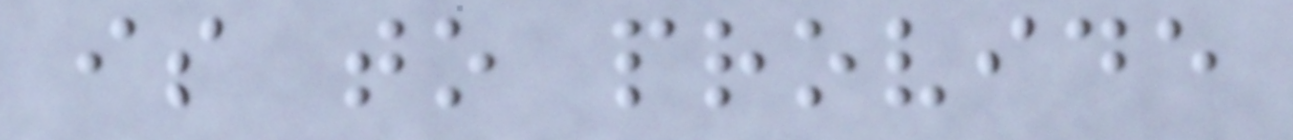is to provide
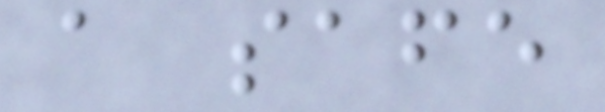a safe
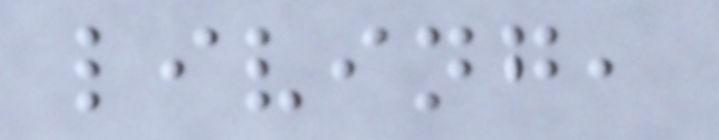living,
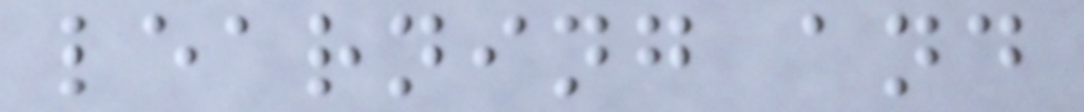learning and
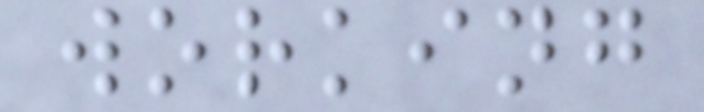working
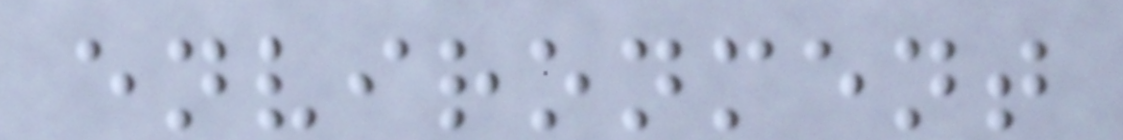environment
